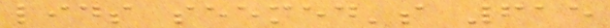lids seemed's 615
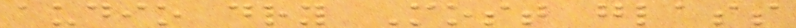audio dry Most glass
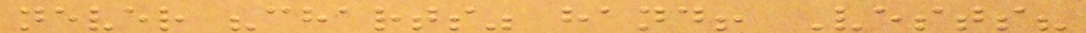never "charts" hand! Vests?
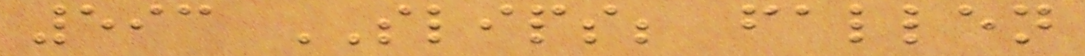593 SLIPS; fallen
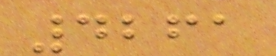4261
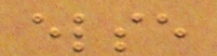else
